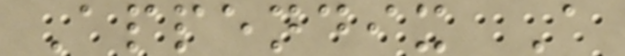Appendix A
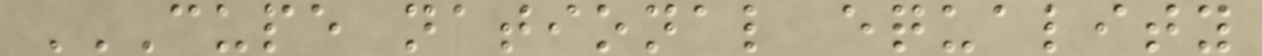CUPE NATIONAL EQUALITY
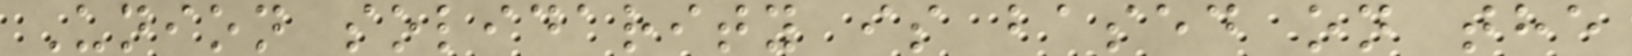Union solidarity is based on the
